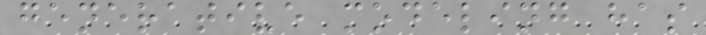generative modeling has
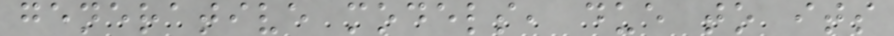generative models, due to its
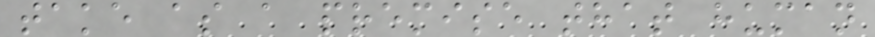take as a premise that human
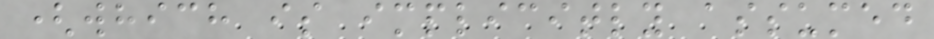(which is implicitly assumed
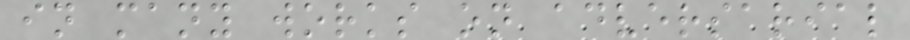in many works on adversarial
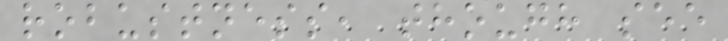robustness, though see
